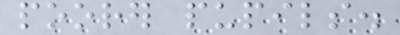poorer pupils.
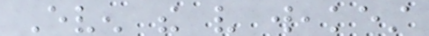Even the very weakest
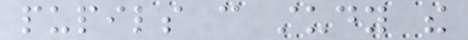pupils can study the
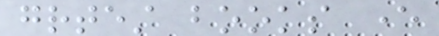greatest books ever
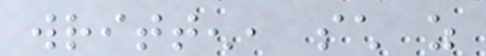written, such as
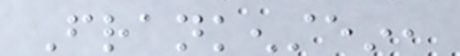Frankenstein,
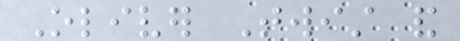Oliver Twist and
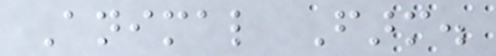Animal Farm.
